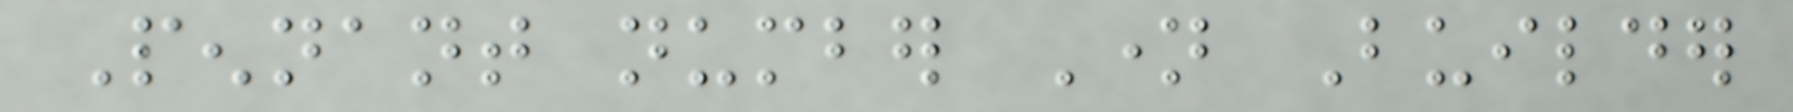Pennant number Name Builder
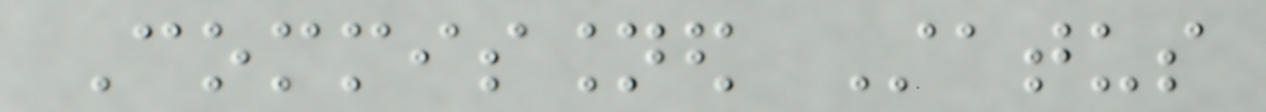Commissioned Status
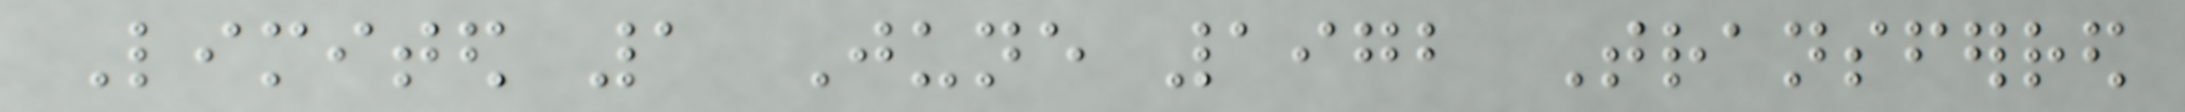Limited 1 June 1972 Transferred
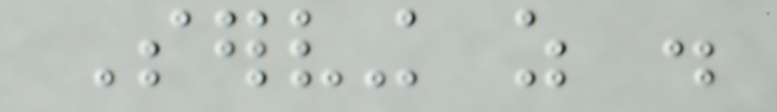Serving as .
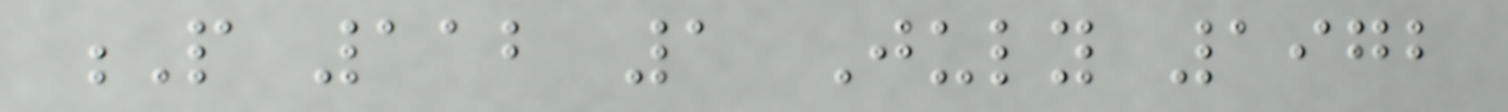P 112 1 July 1972
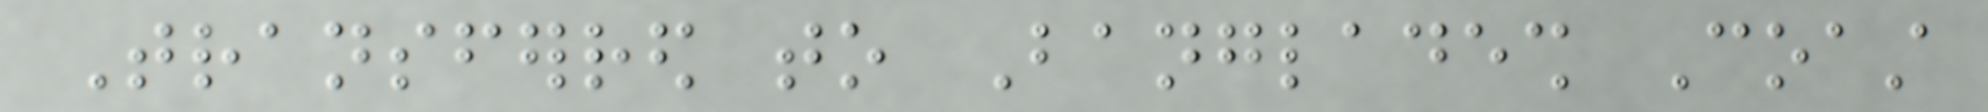Transferred to Bangladesh Coast
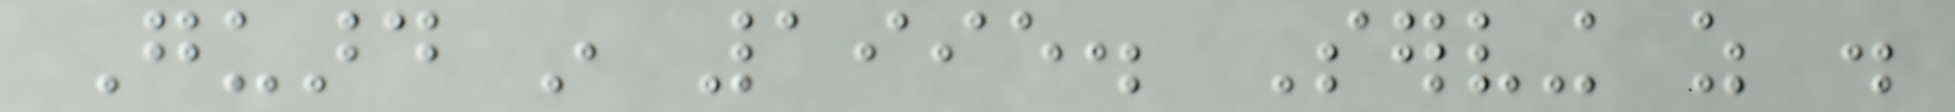Guard in 1995. Serving as .
